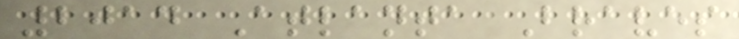2014 Atlanta Braves
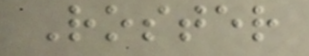Roster
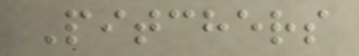Pitchers
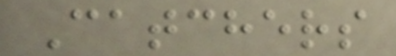Catchers
